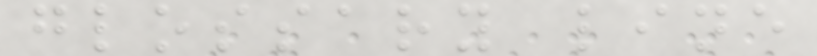glossary line
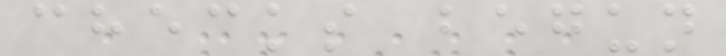checks begun
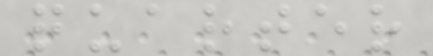quarter
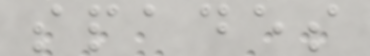spades
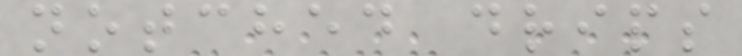notched drips
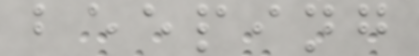beeping
